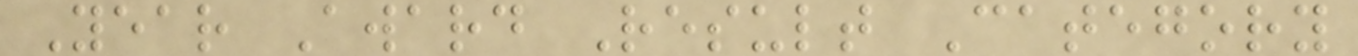Year Award Result Category
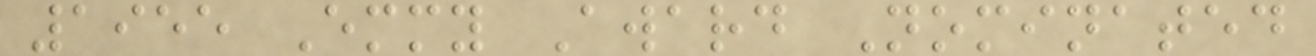1955 Emmy Award Nominated
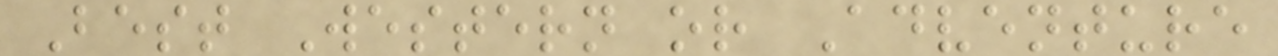Best Western or Adventure
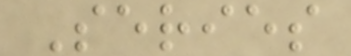Series
